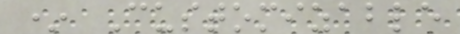* Customizable
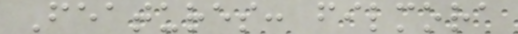Features: filmora
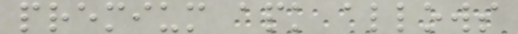premium apk allows
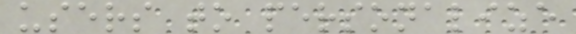users to personalize
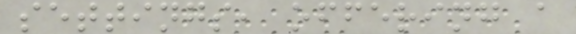settings, offering a
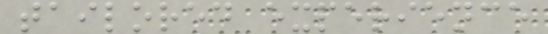tailored experience
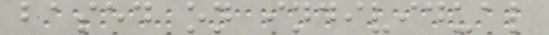based on individual
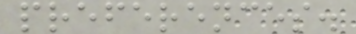preferences.
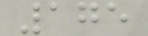175
